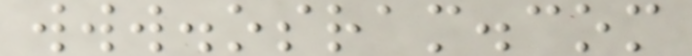www.osram.com
